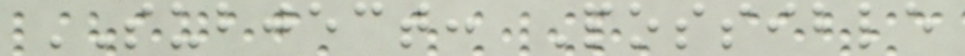SUBJECT: Possible
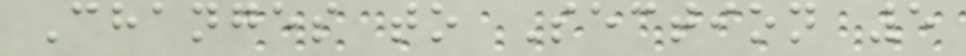Changes to Section 5
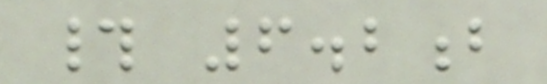# 6.2b
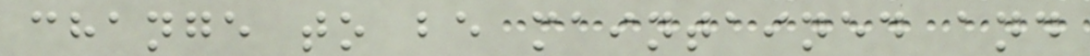change to be maintained and
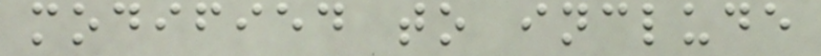modified to include
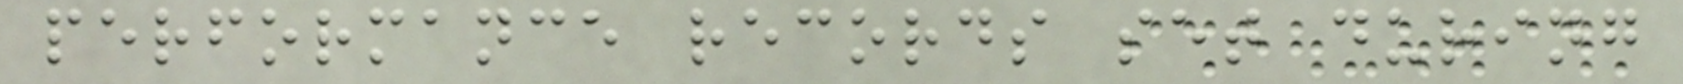performance records set during
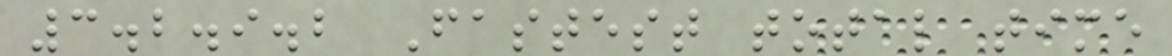3.2.9.2 Fastest total time
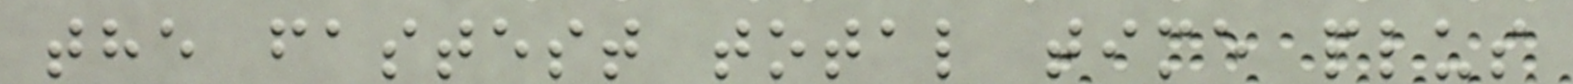the fastest total time plus
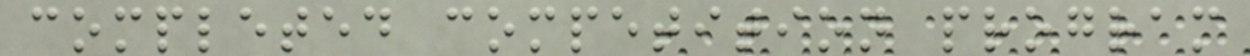completed competition program
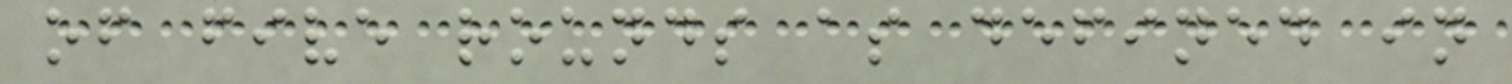of five rounds as defined in
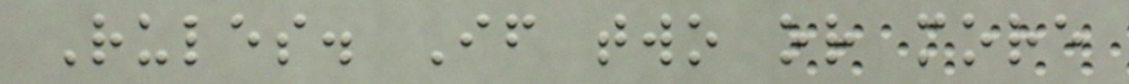Rules. If two or more
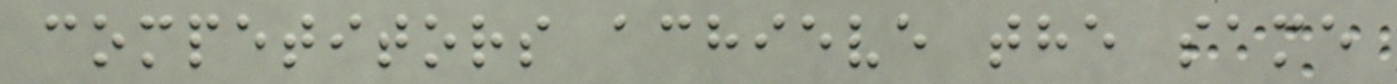competitors achieve the same
